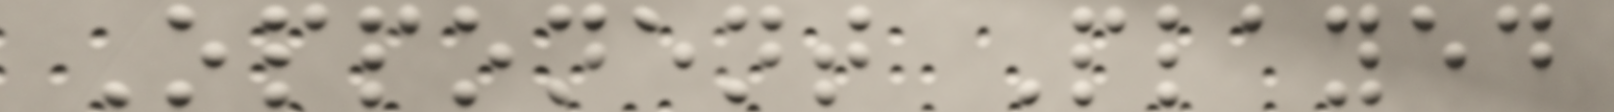Opponent Played
